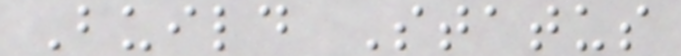Build Status
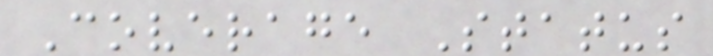Coverage Status
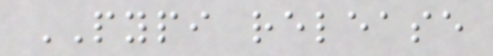PYPI release
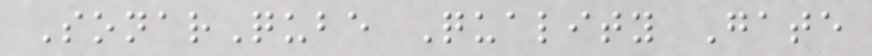SonarQube Quality Gate
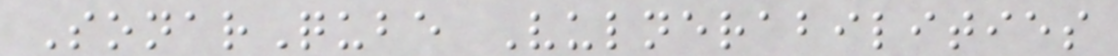SonarQube Vulnerabilities
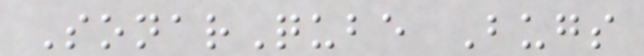SonarQube Bugs
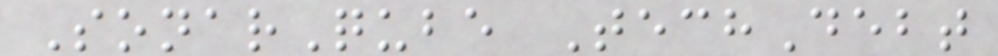SonarQube TechDebt
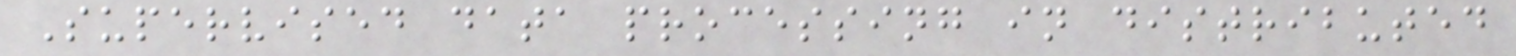Supervised data processing in distributed
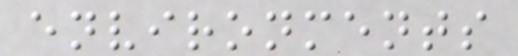environments
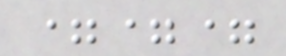===
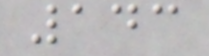143
